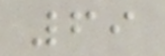69
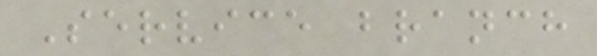Service branch
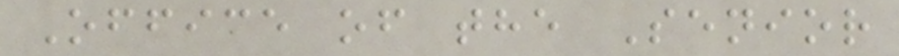Office of the Senior
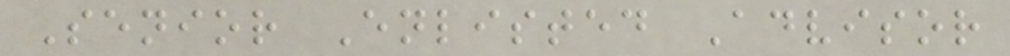Senior Enlisted Advisor
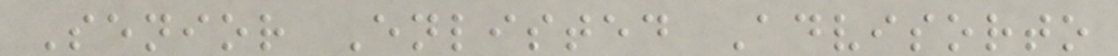Senior Enlisted Advisorto
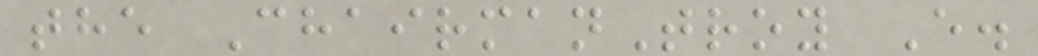the ChairmanTroy E.
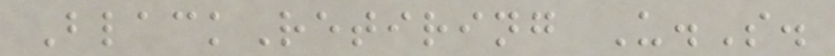BlackRetiring U.S.
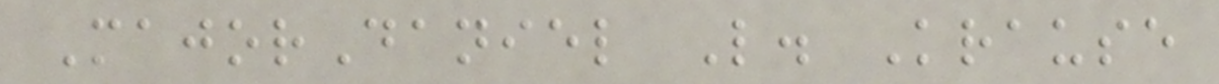MajorDaniel L. Krause
